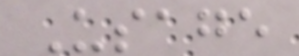Usage
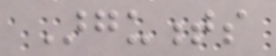Arguments
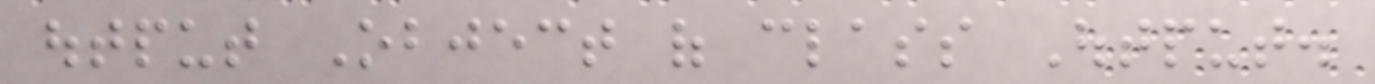output Object of class Output.
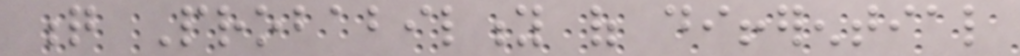q Probability of differential
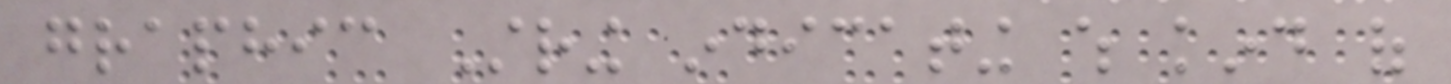graphic String indicating which kind of
